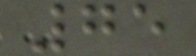75
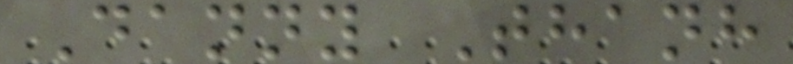Danny Thanh
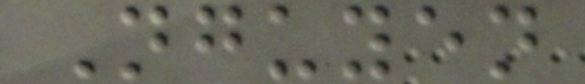Nguyen
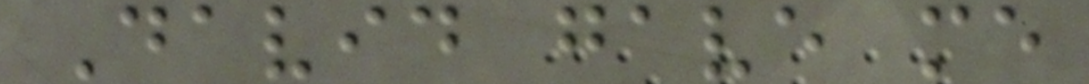David gave me
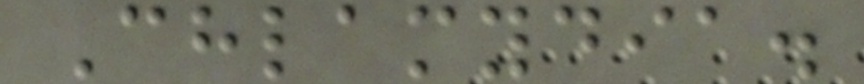Chlamydia.
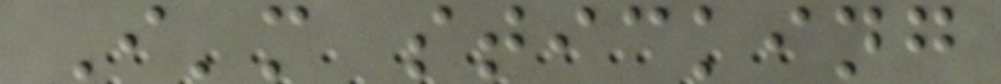I'm sticking
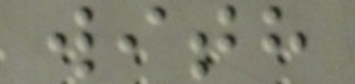with
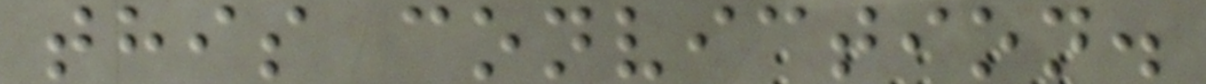this conviction.
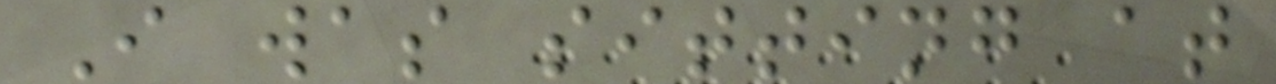I was sitting at
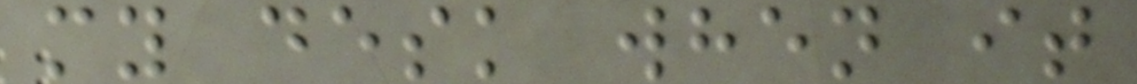my desk when it
